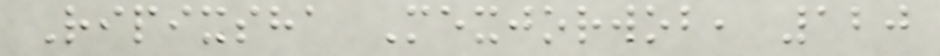Ripixsha Mexjorwob, 120
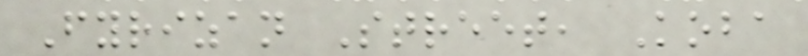Fyrizan Street, Koba
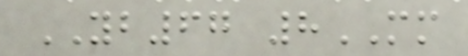YB67 8MM
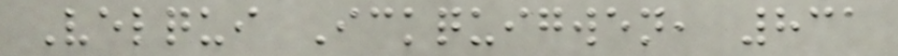Velqui Ickquigwen, 831
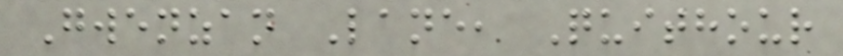Gwenzan Lane, Quithour
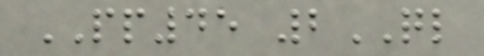PP45 2QL
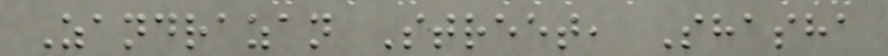Zandrazan Street, Shasha
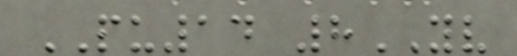PU14 8YV
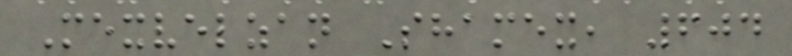Mexvelzan Shamex, 604
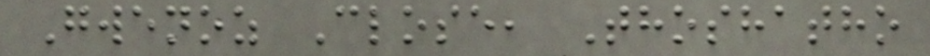Gwenoz Close, Thoshatho
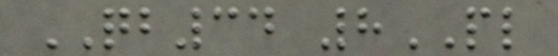QB34 8PL
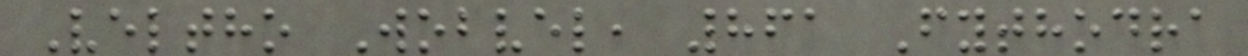Veltho Wobvel, 861 Fythodra
